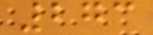273
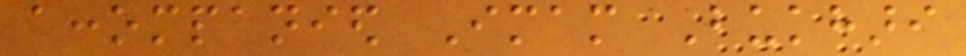accompanied Imam Bukhari
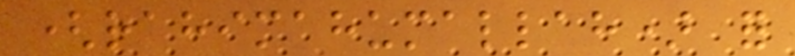(rahimahumallah) for
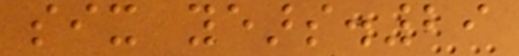six years.29
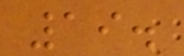19.
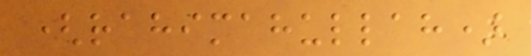(rahimahullah)
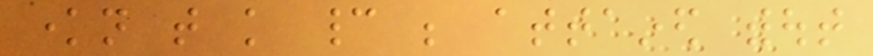known that knowledge cannot be attained without
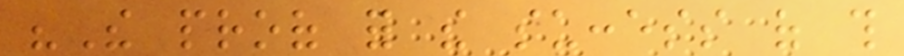"The proof for the success of this
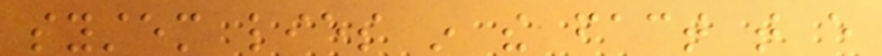system lies in the fact that every
